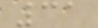31
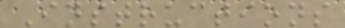Instructions
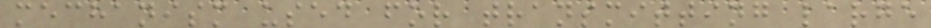mechanism used for transmitting large
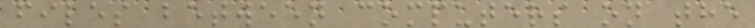files between computers on the
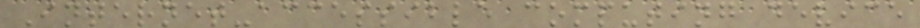Internet-accessible computing device
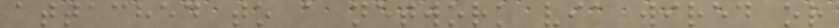attached to a network via wired or
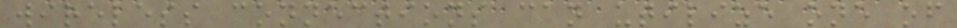wireless connections can utilize one of
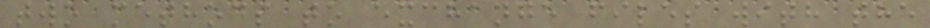two methods to exchange files with the
